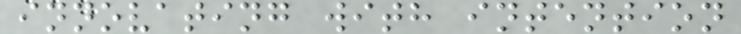innovating with intention
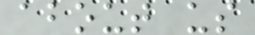about us
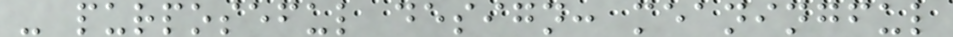- purposeful design: meaningful
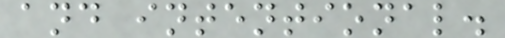and intentional.
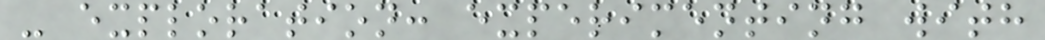- exploration: experimenting with
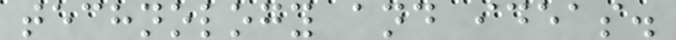technology and ideas.
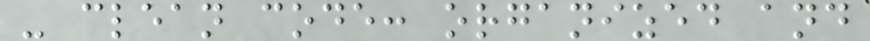- clean code: organized and
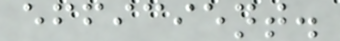efficient.
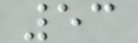53
